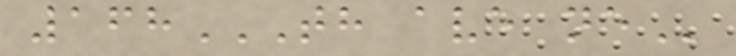168TH AVE NE
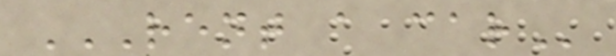RENT A CAR
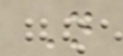N
